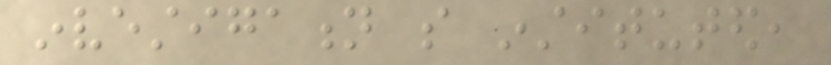investigation so instituted,
